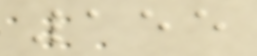155
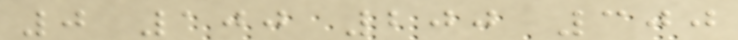0 100 200 300
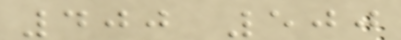400 500
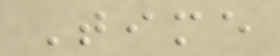Time
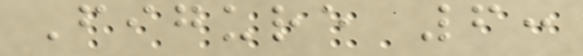Figure 6:
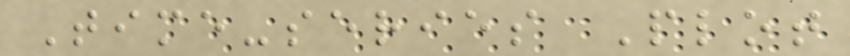Time-series Plot
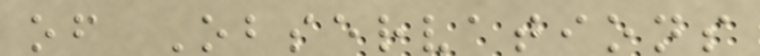of Observations
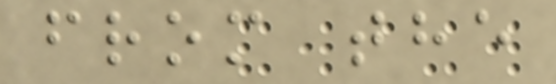from the
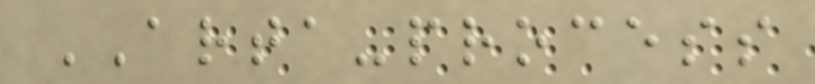ARTA-process
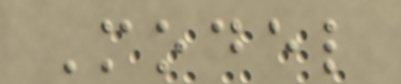Model
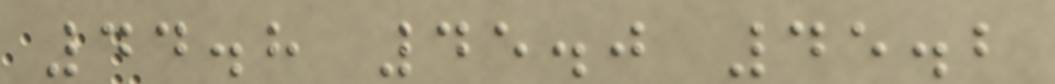44.8 45.0 45.2
